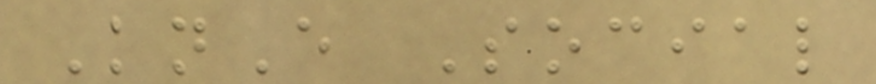KnE Social
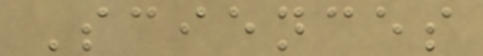Sciences
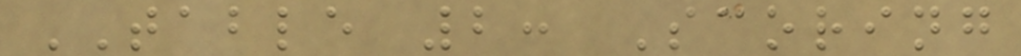TABLE 2: Scoring
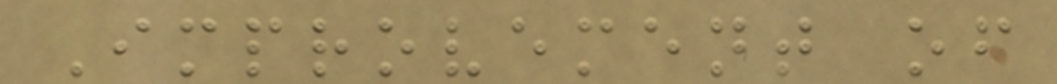Improvement of
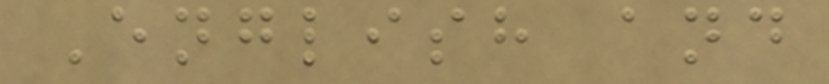English and
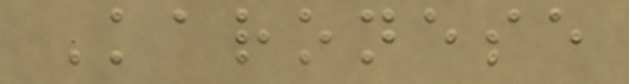Karonese
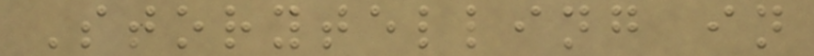Storytelling in
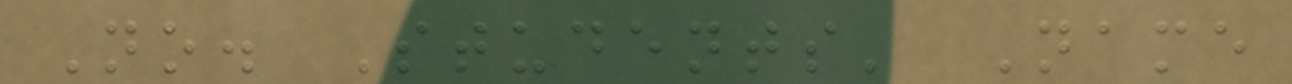No. Students' Name
